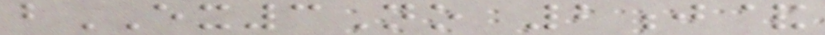bEX3No 2j&
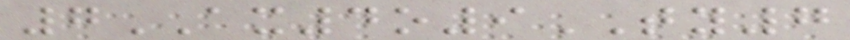7AX4o9TY7
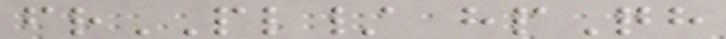frPL/ hpQh
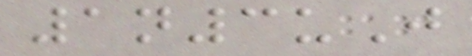1n3uJ
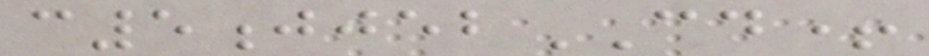c5jjebCD+
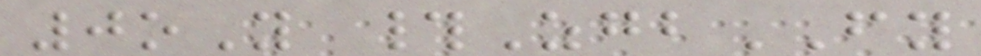0oY #ZgbFY
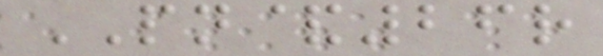PN&26r
